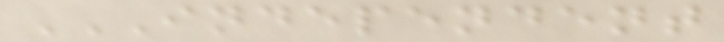INDEPENDENT
